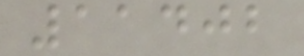11402
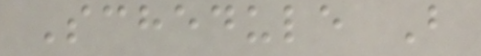Schedule B
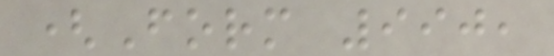(Form 990,
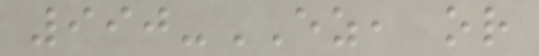990-EZ, or
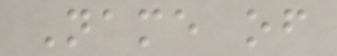Name of
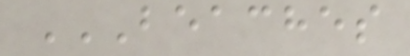BEACHES
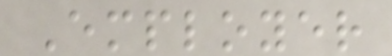Employer
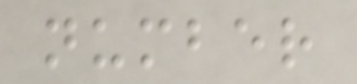number
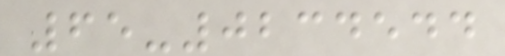65-0234544
